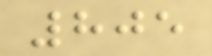805
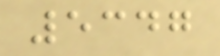5347
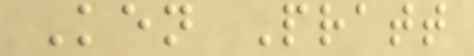Ken Pratt
